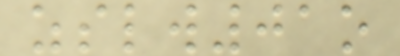zslw01o
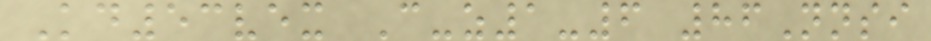Kd53vex C-z1-6 86Nnsi
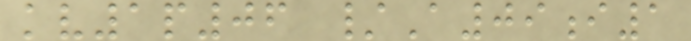kv1p06 /A09i1
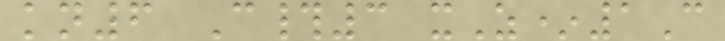kn6 C#3 xZ*1C
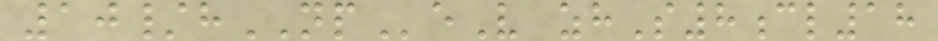10/hNPeV zhS8cl18
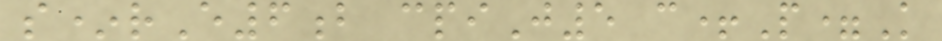s*rE6b cpiJ5 c+P=K
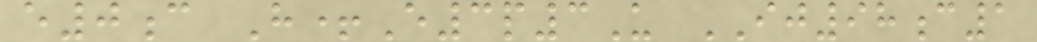e0c H+E3p3U IJ98c1
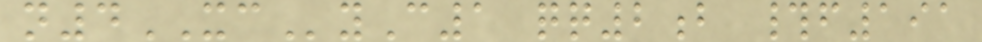n4XCyC1 qq2b #f191
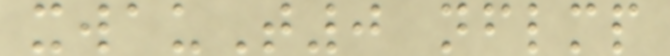xwauT0 nflmp
